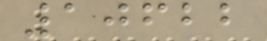10622
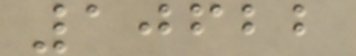10622
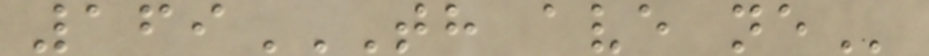169TH AVE NE
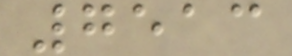7513
